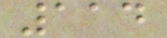114
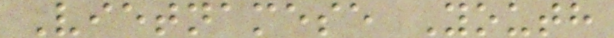Vietnamese Youth
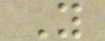Y
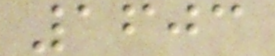1603
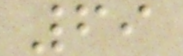69
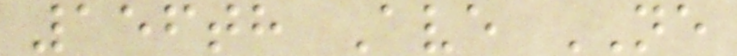156th Ave NE
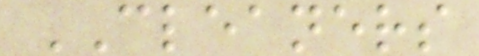CLEANERS
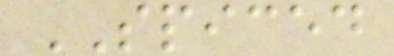SPICED
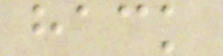hack
